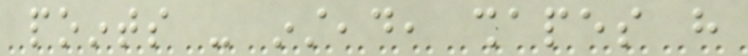points - instead, shapes have
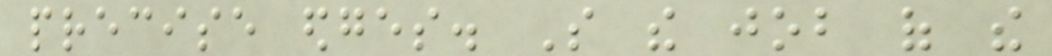precise edges. So the job of the
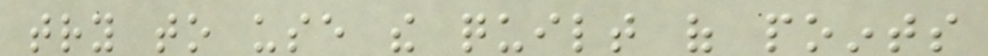try to use the quilt of points
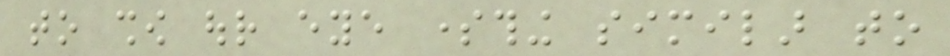to show our eye something similar to
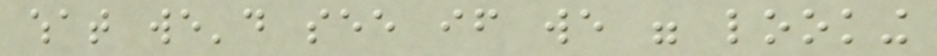what we'd see if we were looking
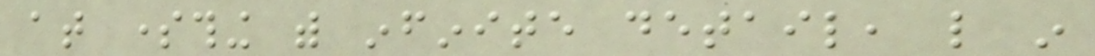at something with infinite detail, like in
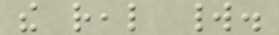the real world.
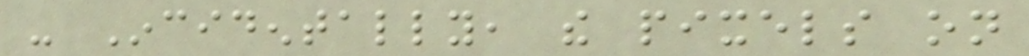- Incidentally, the pixels on
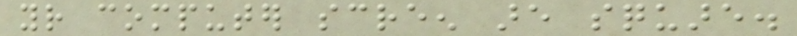your computer screen are square.
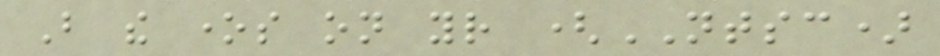But the ones on your (NTSC)
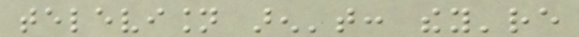television aren't: they're
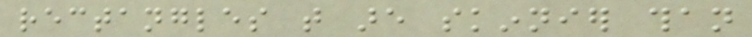rectangles that are skinnier than
